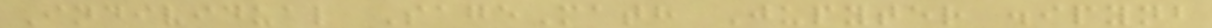Individual SageMath Jupyter .ipynb
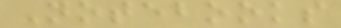Notebooks
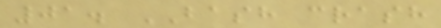01. BASH crash
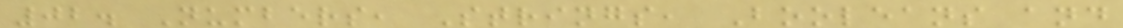02. Numbers, Strings, Booleans and
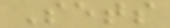Sets
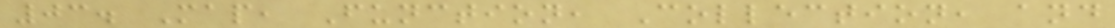03. Map, Function, Collection, and
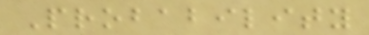Probability
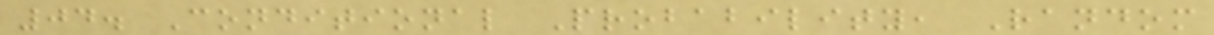04. Conditional Probability, Random
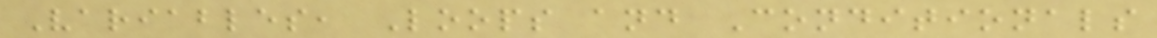Variables, Loops and Conditionals
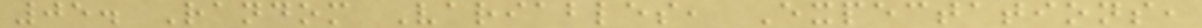05. Random Variables, Expectations,
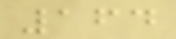164
